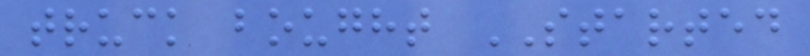truck bought STARTED
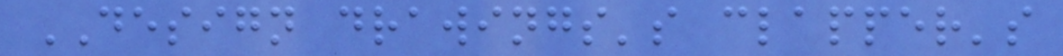DESIGN drawings's clapper's
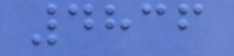4836
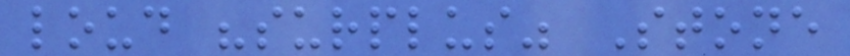loud "surplus" Stone
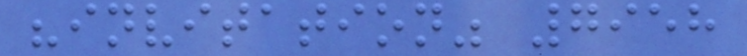"invitation" 7958
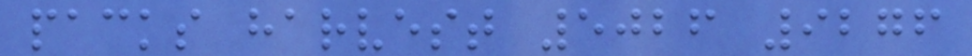packs harvest 5026 9276
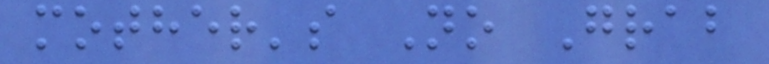mother's No Grab
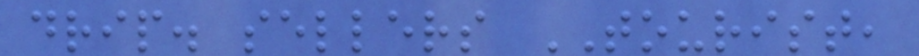drip. sellers TOURIST,
